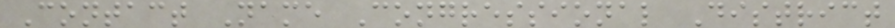Contact Name Congressional District
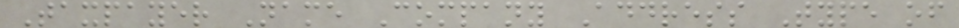Taxpayer Name Company Address Type of
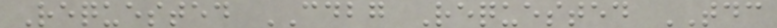Requested CDBG Requested TDC
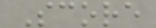Score
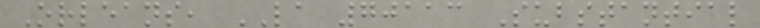Orleans, LA 70113 Substantial
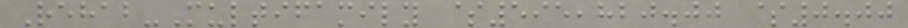Rehab-Multifamily $595,820.00 $0.00
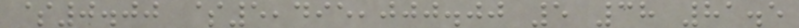$0.00 $5,495,000.00 5 38 81.5
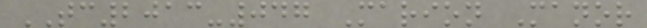TC2013-047 Marion Manor
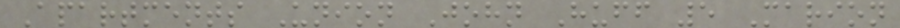Apartments Union John Huff 5 Marion
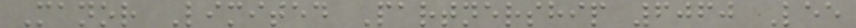Manor Limited Partnership 6060 Lee
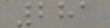281
